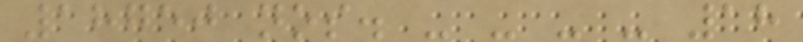18750 nos. - - - - 18
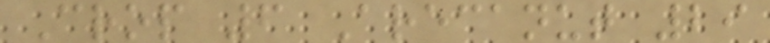Crop 6 Arecanut 29
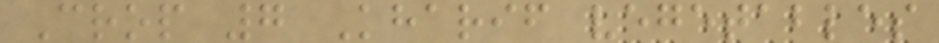Crop 7 Kharif vegetables
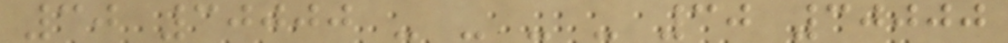30 30000 - - - - 30 30000
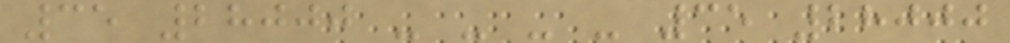35 28000 - - - - 35 28000
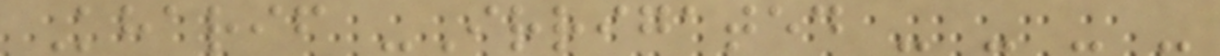Kharif -Irrigated - - - -
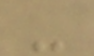-
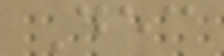Dec
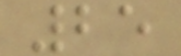25
